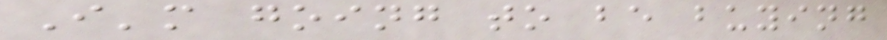I'm going to be buying
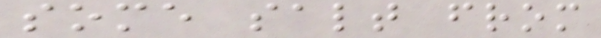some salt from
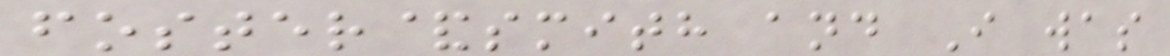foster&smith and I was
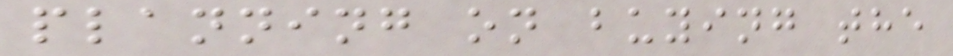planning on buying the
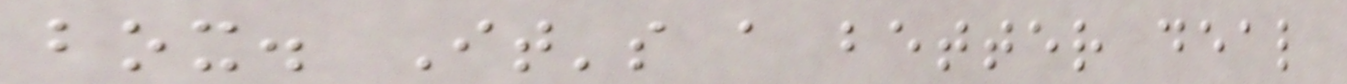box. It's a better deal
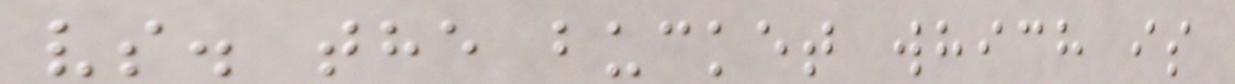vs. the bucket which is
